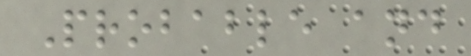Probable and
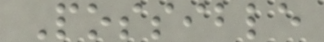Possible
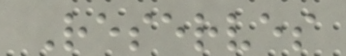Reserves
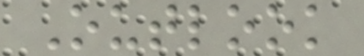Outlook
